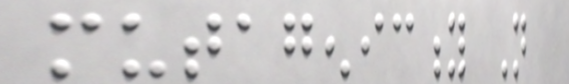mutagenicity Not
